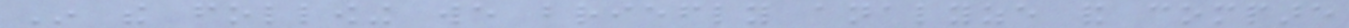In the following we briefly analyze and compare
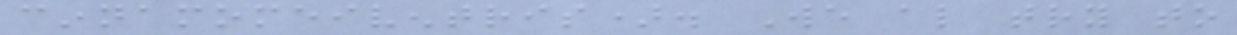cinnamomeiventris). We also try to
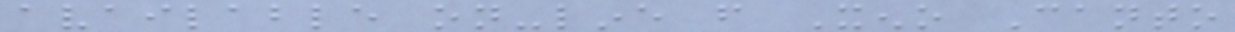available on-line from Xeno Canto
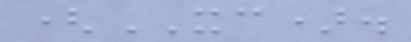(XC).
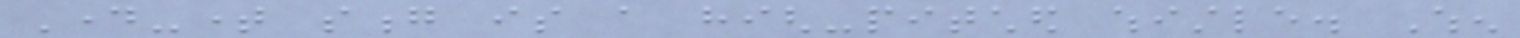Day-time song is a high-pitched whistle. When
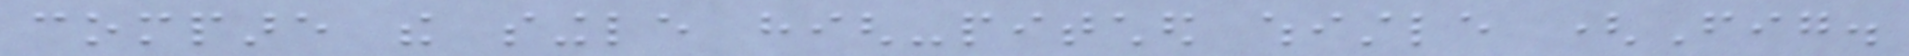compare the single high-pitched whistle (Fig.
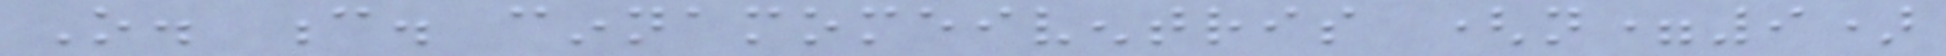O. c. cinnamomeiventris (n=9)
